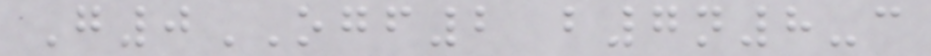G0OGF2 b7n8-c
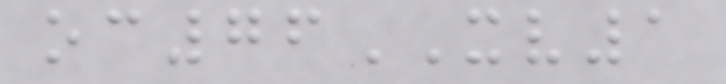oc76XV1
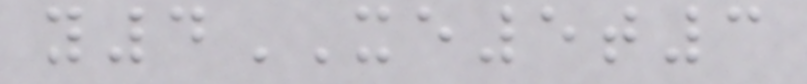y4XE5t3
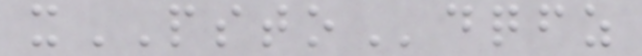xPSTOdqfz
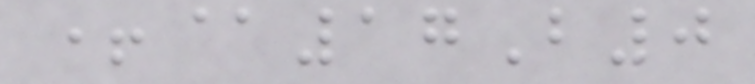+@17B0
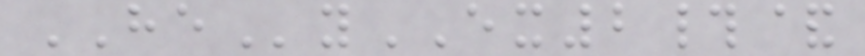HEyEX2#&
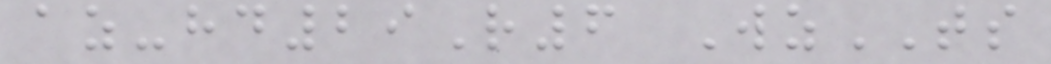az-hd29R6 WzTS
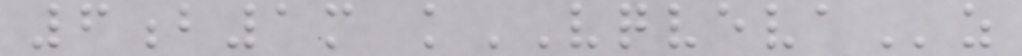6b1m kVQVEVAz
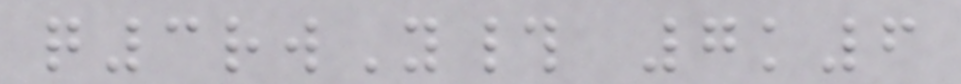q3rwY# 7k6
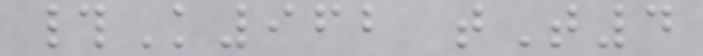#K962 tT4
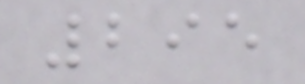295
